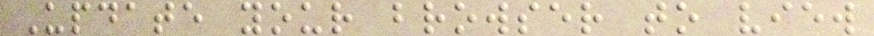Update your browser to view
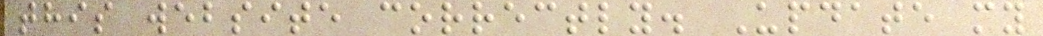this website correctly. Update my
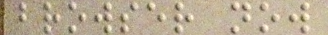browser now
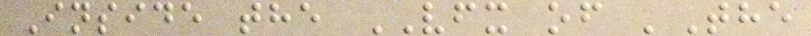Inside the VFX of 'The
